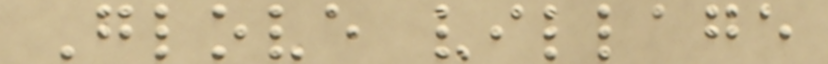Glove village
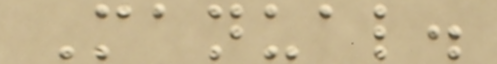Manual.
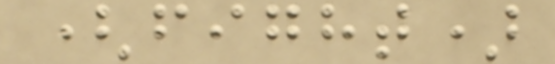(fight)
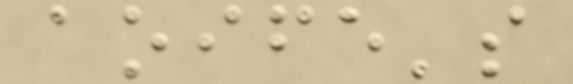aoife's
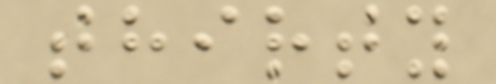thirty
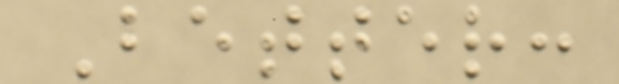Better:
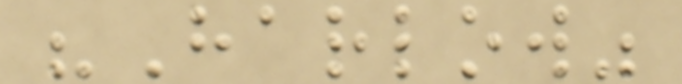"Harlow"
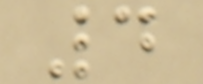4
